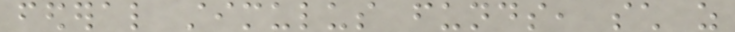federal stimulus funds, such as
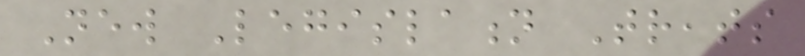New Legislation Treats
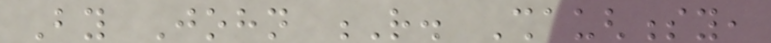By John R. Shaughnessy,
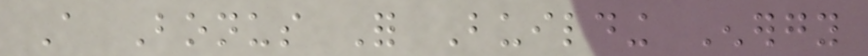A Bonus For Building Energy
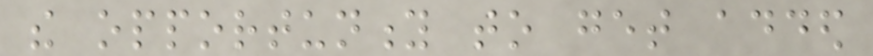the opportunity to get added
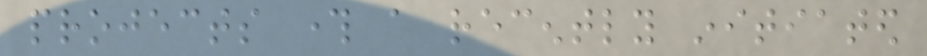projects through a recently initiated
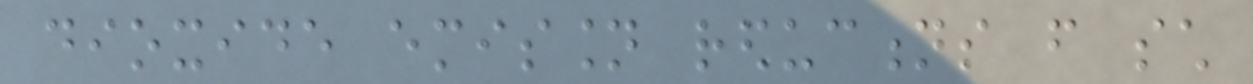dioxide emission reductions from such
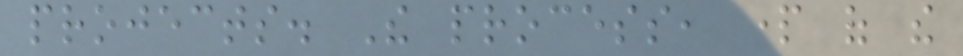projects. The process, part of the
